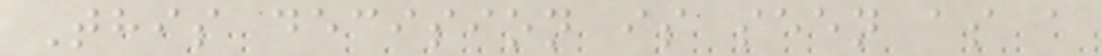This decision is seen as a
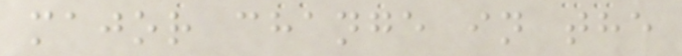major change in the
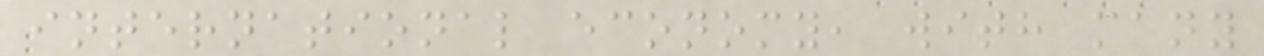international economy, with many
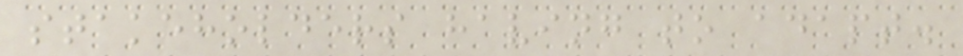stakeholders having to adapt.
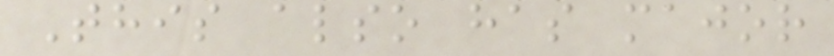This also has major
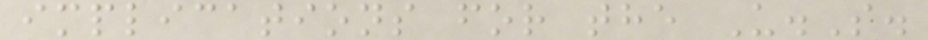implications for the U.S.
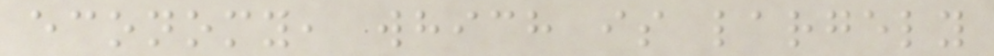economy, which is largely
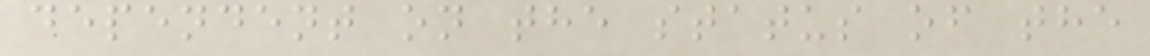dependent on the status of the
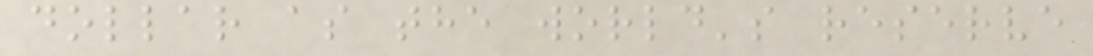dollar as the world's reserve
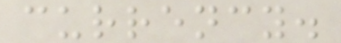currency.
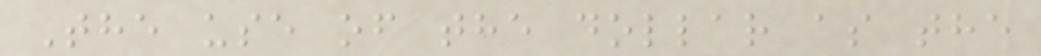The use of the dollar as the
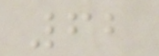62
